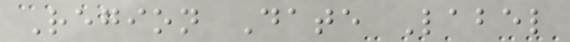Region Date Label
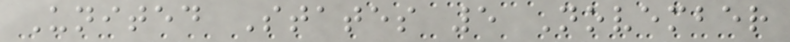United States 5 November
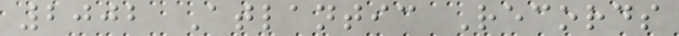2002 Atlantic Records
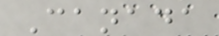Canada
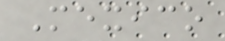Mexico
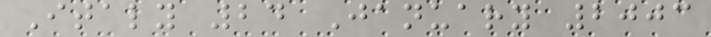Italy 24 January 2003
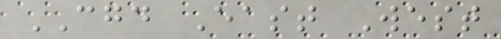CGD East West
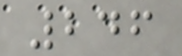246
